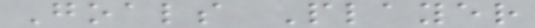Goals Player
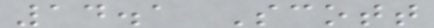14.1 Scott
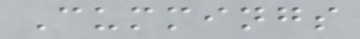Cummings
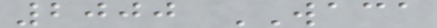2000 WACA
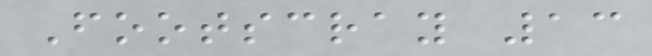Footscray 13
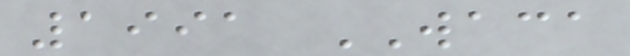1991 WACA
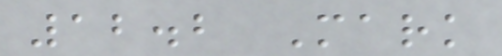12.2 Mark
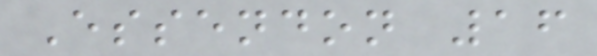Essendon 16
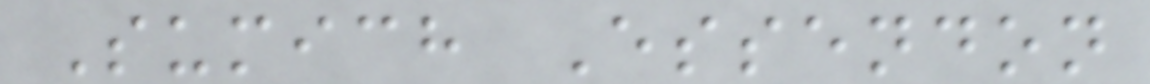Sumich Essendon
